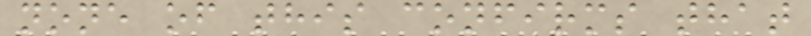none of this confirms that
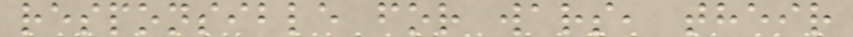responsible for wars, their
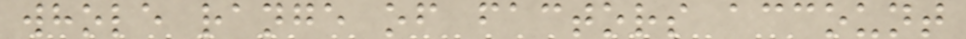whole range of factors account
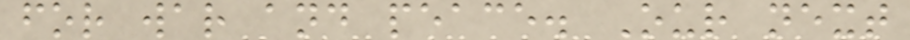for war and peace. Our next
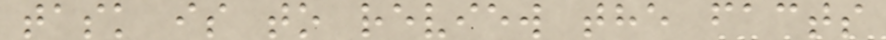task is to review the facts
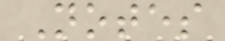Notes
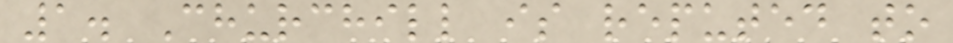1. Churchill is reputed to
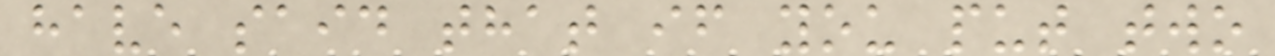have said that if you put two
